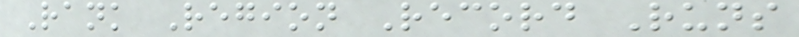Rank Region Record Runs
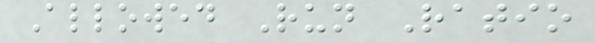Allowed Run Ratio
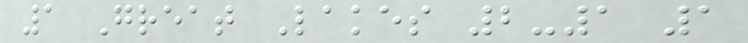1 Great Lakes 2-1 1
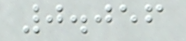0.056
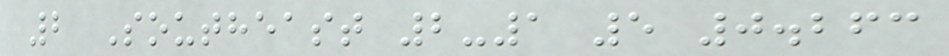2 Southeast 2-1 5 0.263
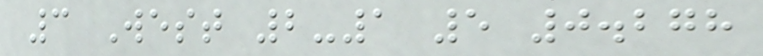3 West 2-1 5 0.278
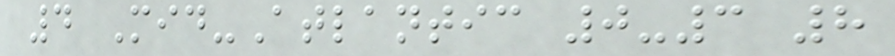4 Mid-Atlantic 0-3 8
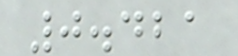0.421
